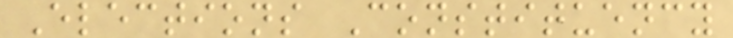Elections Constituency
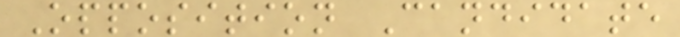Opposition Candidate
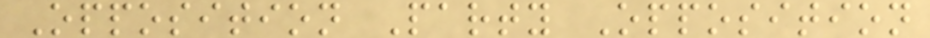Opposition Party Opposition
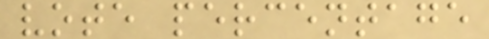vote percentage
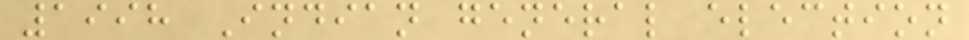1998 Indian general election
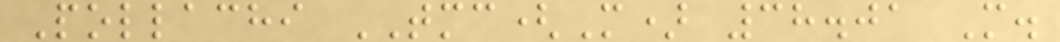Pollachi TMC(M) 38.01 M.
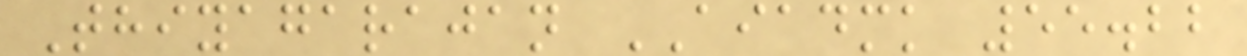Thiyagarajan AIADMK 55.22
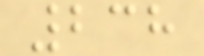238
